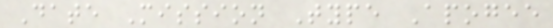Date Mission Type Apogee
